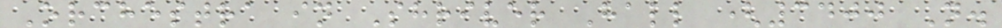Orchestra in Shriver Hall (3400 N.
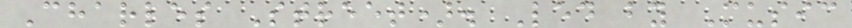Charles Street). Led by Music
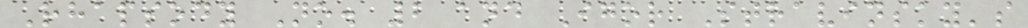Rhapsody No. 2 and Igor Stravinsky's
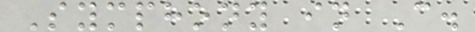Symphony in C.
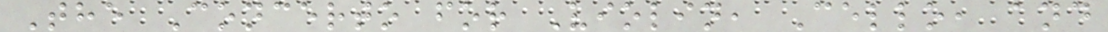The Concerto for Violin, Cello, and
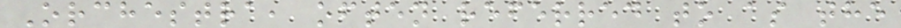Orchestra, often referred to as the
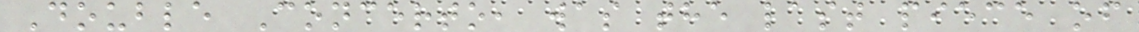Double Concerto, was the last piece of
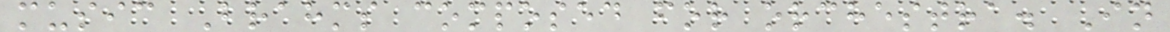music Brahms composed for orchestra. In
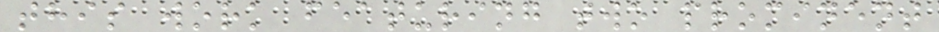this work featuring two prominent
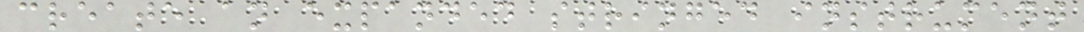create an expanded stringed instrument
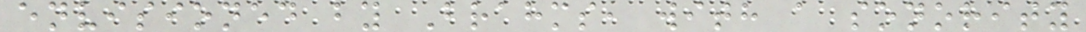envisioned by Brahms, with a sonority
